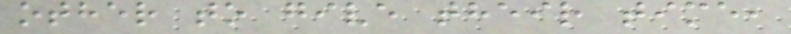other to give their time,
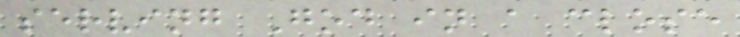serving God in a close
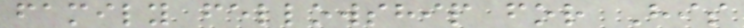family fellowship for His
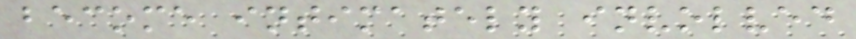become intimately involved
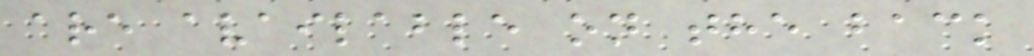are available on the back
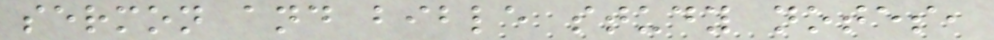sermon and bible study notes,
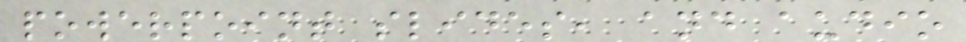powerpoint slides, and audio
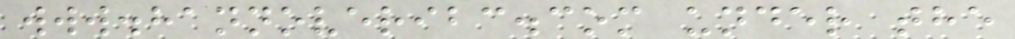www.hannoveribc.com under the
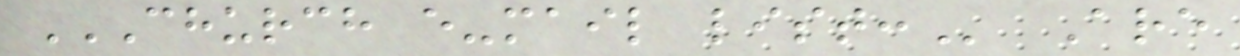CHURCH E-MAIL LIST: Are
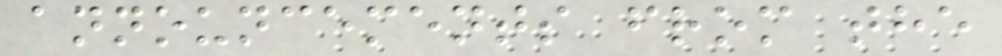announcements from the
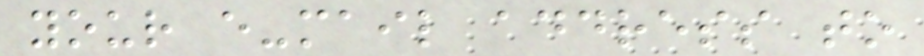your e-mail address to
